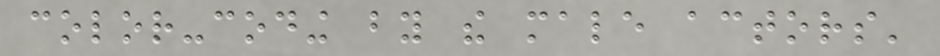color-coding by the male actors'
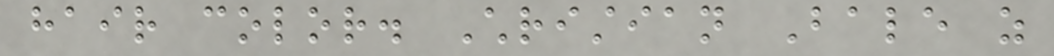hair color. Christian Bale as
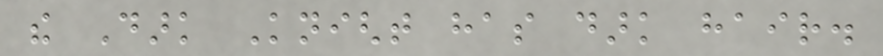the Dark Knight has dark hair.
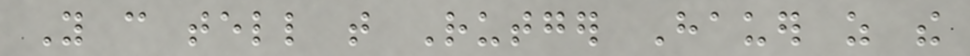You can tell that Rutger Hauer as the
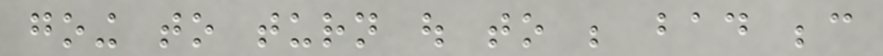going to turn out to be bad because
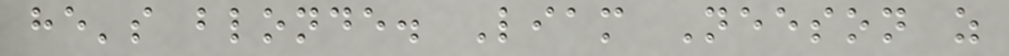he's blonde. Liam Neeson as
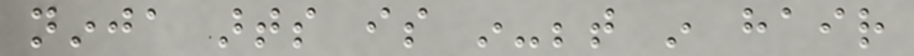ninja arts is in-between in hair
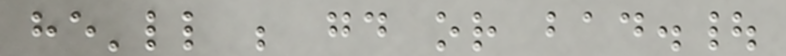he'll be good or bad.|
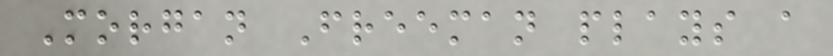Morgan Freeman plays a
